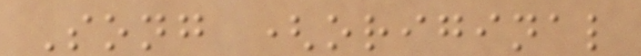Song (original
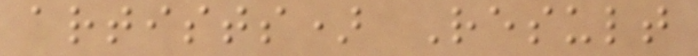artists) Result
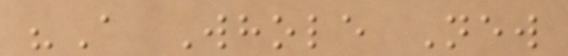"A Whole New
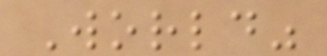World"
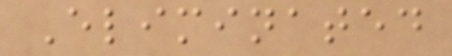Eliminated
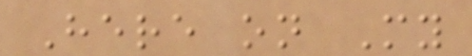Here on My
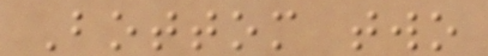Bottom two
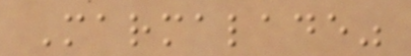Marmalade"
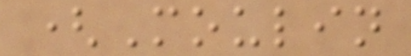(Moulin
